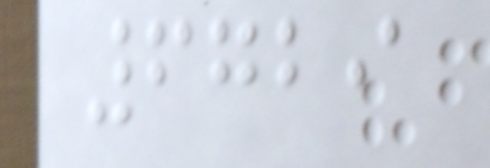6729
